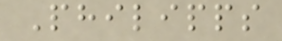Philipps
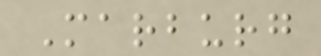Marburg
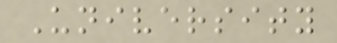University
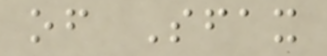of Sfax
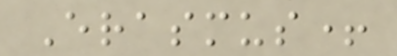Erasmus+
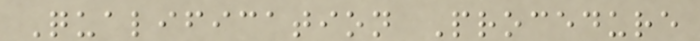Qualification Procedure
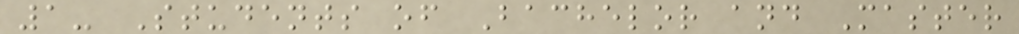1- Students of Bachelor and Master
